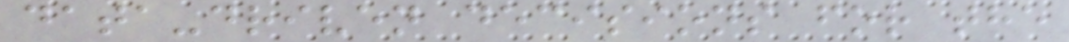data-driven decisions for the
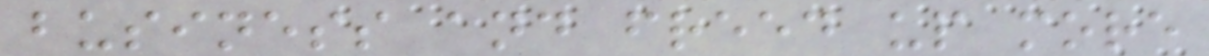business and freed up more
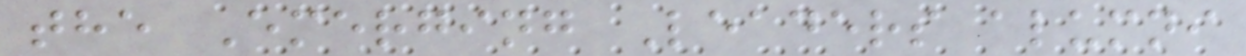the Emerging Leaders alumni
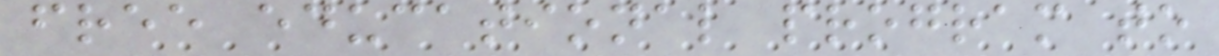free educational program to
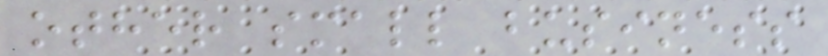other small business
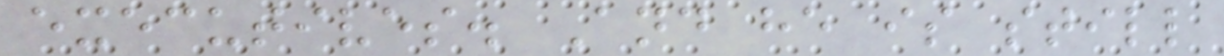executives. And he is still
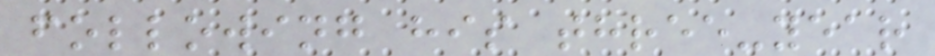following his three-year
